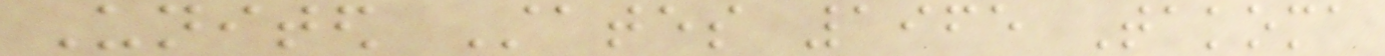United States 1965 Takoma
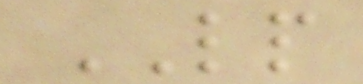LP
